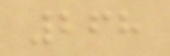268
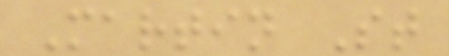Martin St
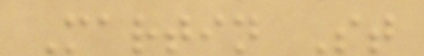Martin St
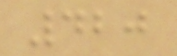420
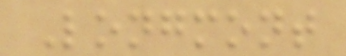Longmont
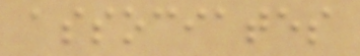associates
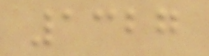1327
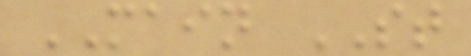MAIN ST
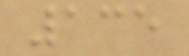135
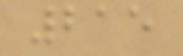215
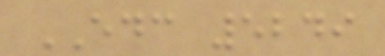EDC 5249
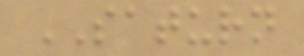SATURN
